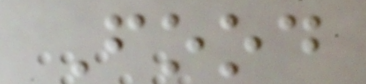Food
